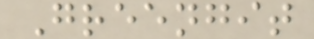Greengit
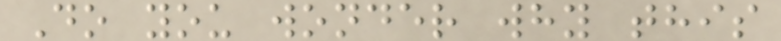Do you wonder why this
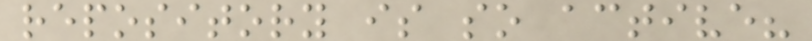repository is so active?
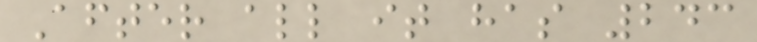After all it has 243
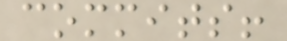commits!
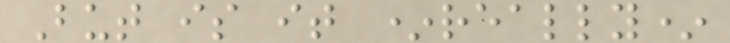But is it *really*
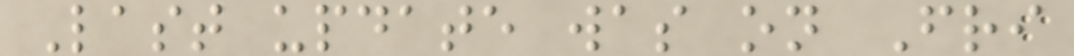Last update was on Fri
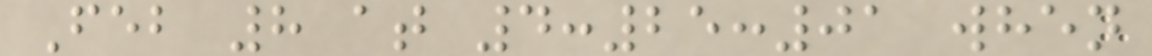Feb 8 at 4:25:01 when
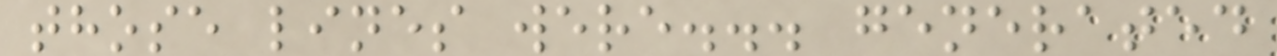those lines were... generated
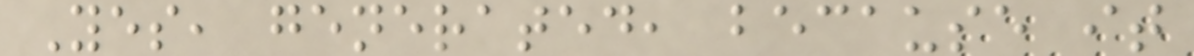Yes, generated, because it
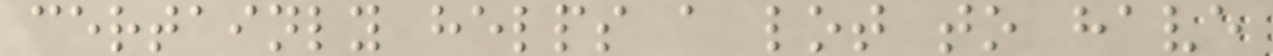certainly helps a lot to have
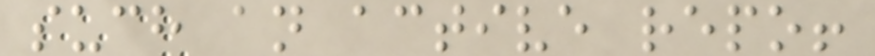such an active repo!
